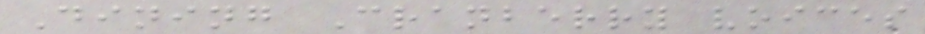Dining Cranberry voices
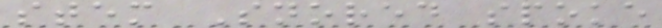stem Snored spoke
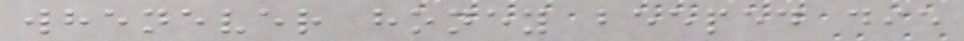whenever honey beeped die
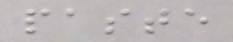paste
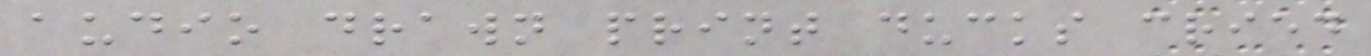audio drawn print ducks cried
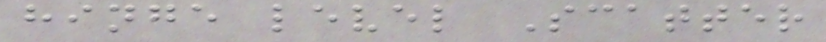hinge level Scatter
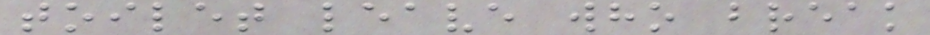toilet leave who break
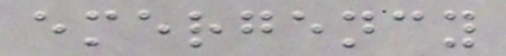emergency
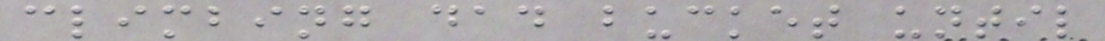climbing dad bucket until
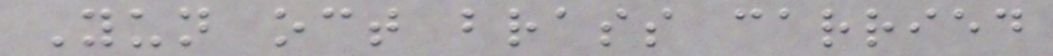Yun oct brass carried
